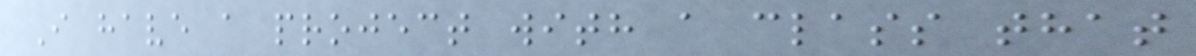I have a project with a class that
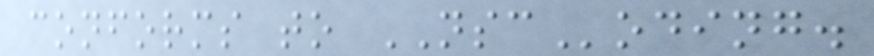conforms to NSCoding.
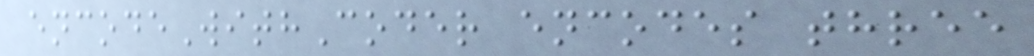encodeWithCoder encodes three
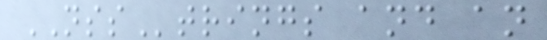NSStrings and an
